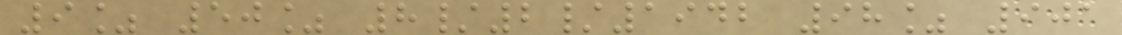9% 50% 8/2/1942 98% 901
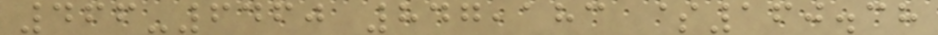466-6460 847,183 $160.38
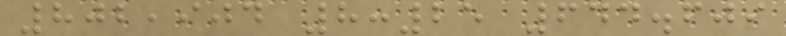802,904 8:25 644.609
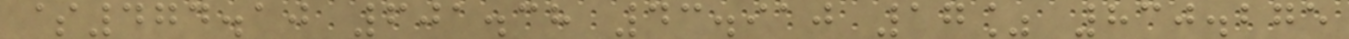$474.10 601.38 43.910 17% 830.275
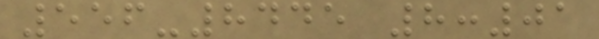556-8445 8:01
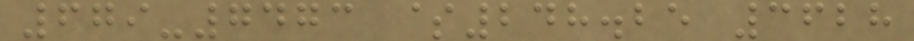679-7473 $248.25 3628
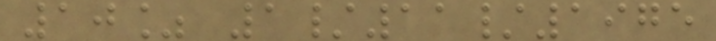10% 1/11/1975
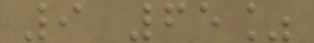9 65%
